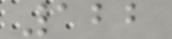122
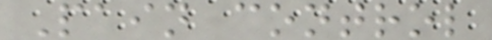Pain control
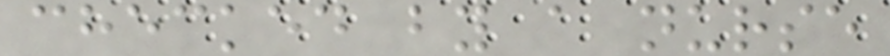checked by a nurse
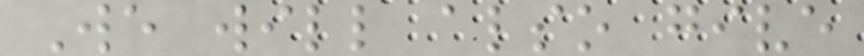We will also give
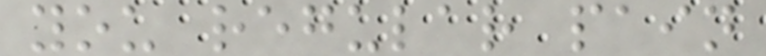you regular pain
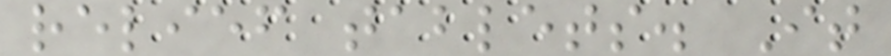relief tablets. It
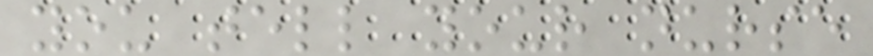you tell your nurse
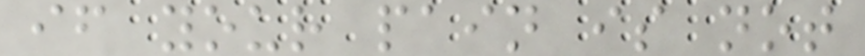if your pain is not
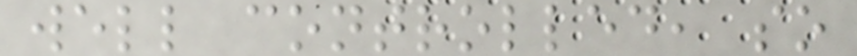well controlled, so
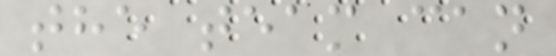the team can
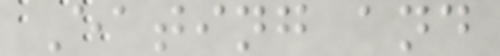Eating and
